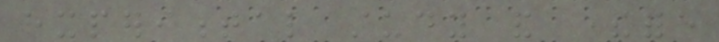experimental study and therefore
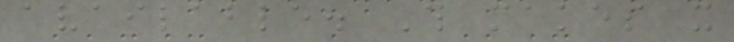available. This makes it
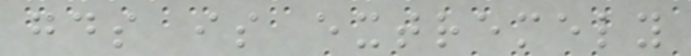goods is extremely
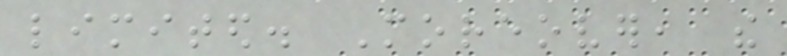limited. Moreover, the
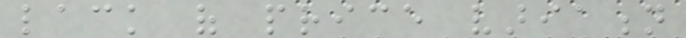lack of price variation
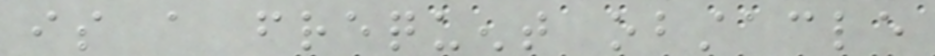is a frequent obstacle
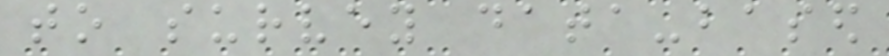to survey data-based
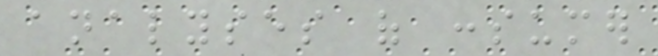analyses of consumer
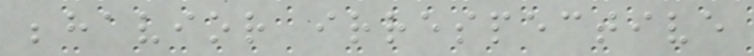behavior irrespective
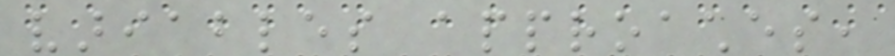variables approaches,
